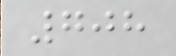708
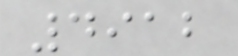4912
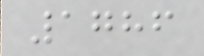1786
